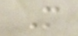M
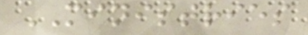MINISTRIES
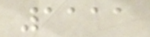1111
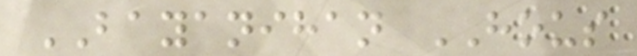BAYANIHAN HOUS
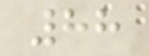88
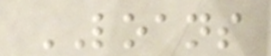LOANS
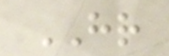HR
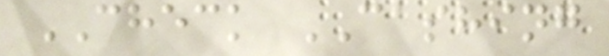CHECK CASHING
